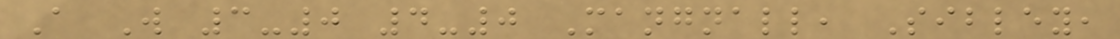A W 3-0 4-0 Mangnall, Sibley,
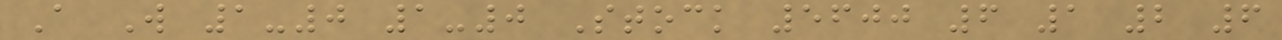A W 1-0 1-0 Stock 5600 6 1 2 6
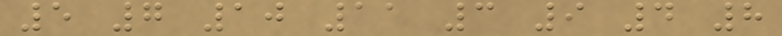5 7 10 11 3 9 4 8
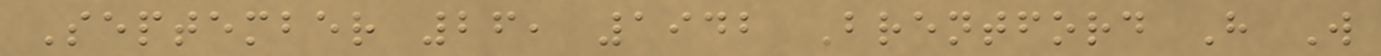September 26, 1942 Brentford H W
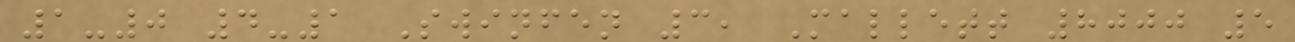1-0 4-1 Swinfen 3, Mallett 8000 5
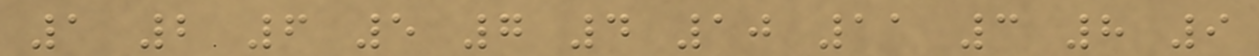1 2 6 5 7 4 10 11 3 8 9
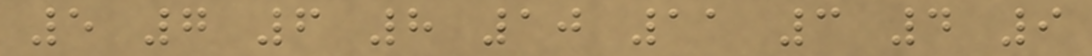5 7 6 8 10 11 3 4 9
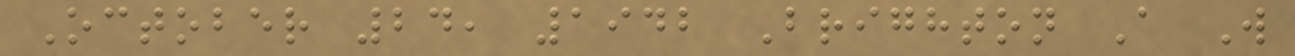October 24, 1942 Brighton A W
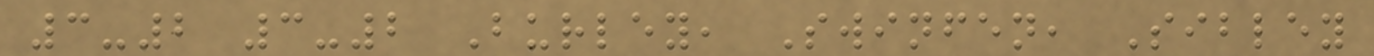3-2 3-2 Burley, Swinfen, Sibley
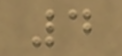4
